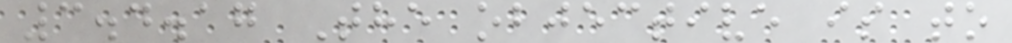3.4.17 The objective is to
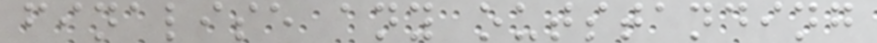finalise any outstanding
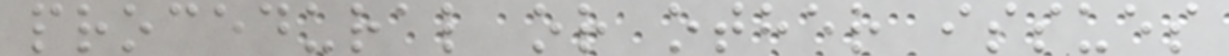procedural or other issues
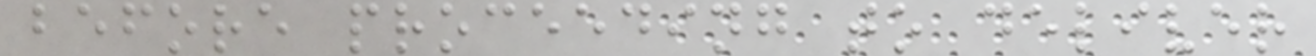before proceeding to deliver
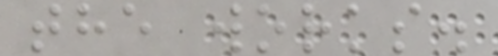the works.
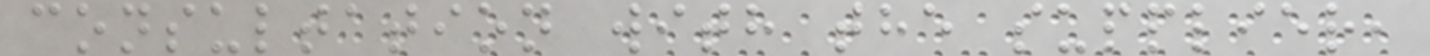consultation with the supplier,
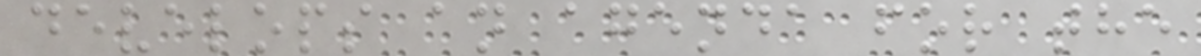develops an agenda for the
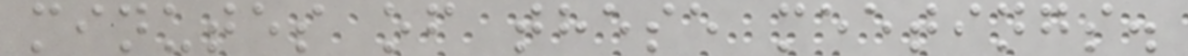minutes of these meetings.
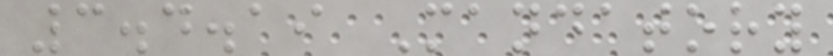3.4.19 Mandatory
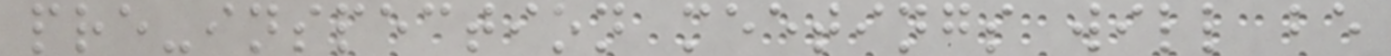pre-inspection meetings will be
